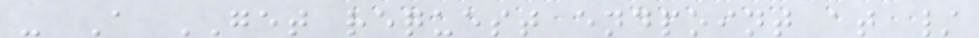- A GET request endpoint at /
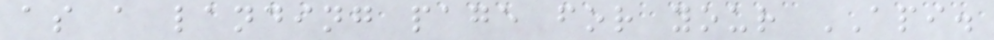as a landing page for your API.
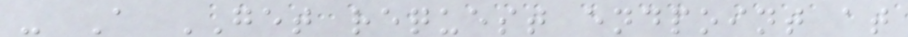- A GET request endpoint at
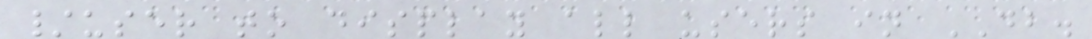/user to display all users in DB.
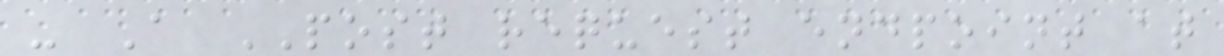- A POST request endpoint at
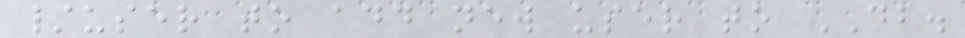/user to add new user to DB.
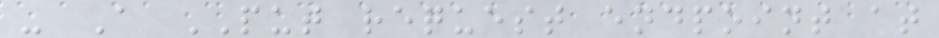- A PUT request endpoint at
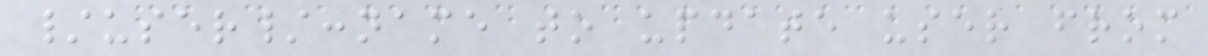/user/:name to update user from
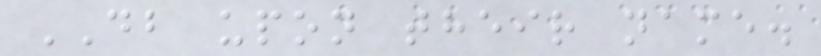DB upon their name.
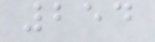254
